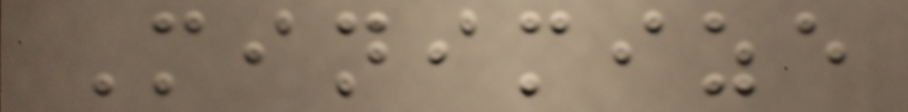Minimize
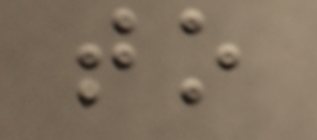to
